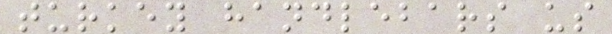turkey handlebars us
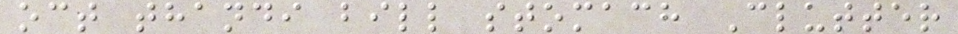oct thandi bill stomach Clutter
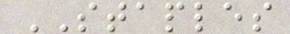STAPLES
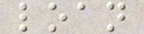loan
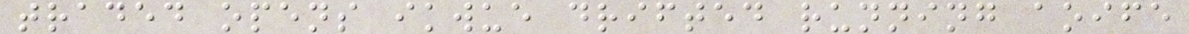traded opens ikwue drifted running aoife
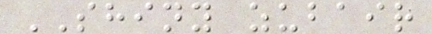SHINY zubair
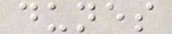dunes
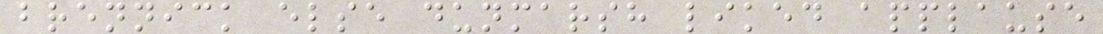brennick else dunmarsh liked applause
